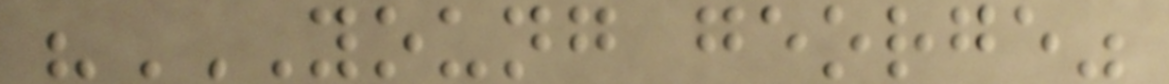"YOUNG GEORGE"
